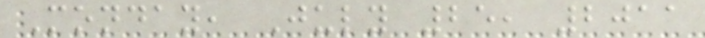Monday, July 25, 2011
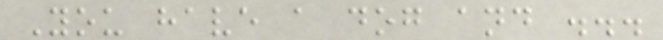You have a dog and ...
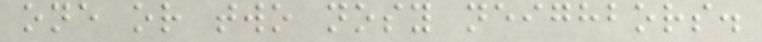one or two nosy neighbors.
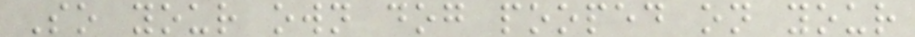So your own dog pooped on your
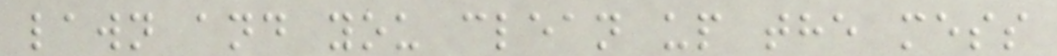lawn and you clean up the mess
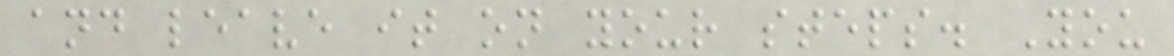and leave it on your steps. You
